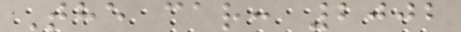The car: 2002
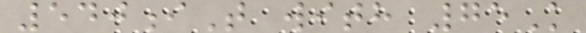540iT with 75K
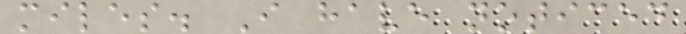miles. I have noticed
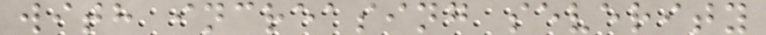with increasing severity
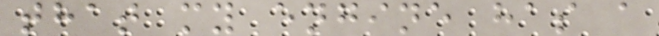that my engine has a
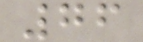76
